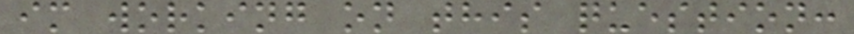im working on this question:
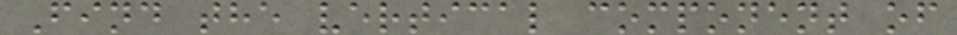Find the vertical component of
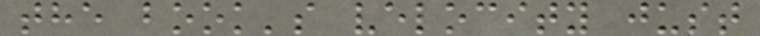the book's velocity just
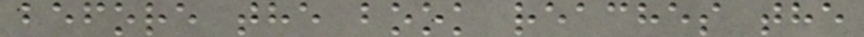before the book reaches the
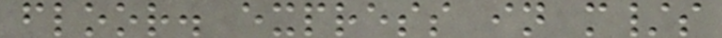floor. express in m/s
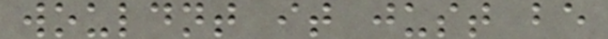wouldnt it just be
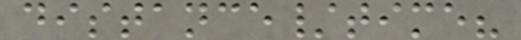distance/time?
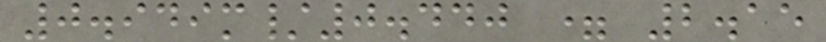0.949m/0.440 = 2.15
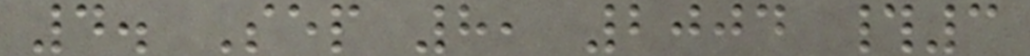4. Sep 8, 2004 #3
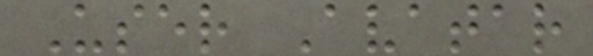User Avatar
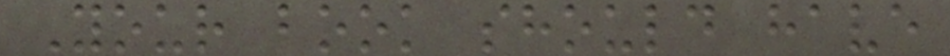Your book should have
